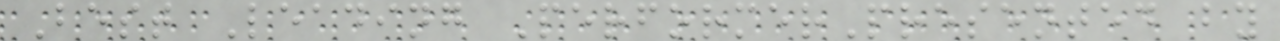Best Leading PerformerPresented by
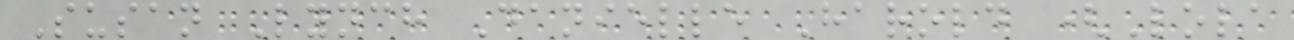Susan Lynch Danielle Harold (Lola
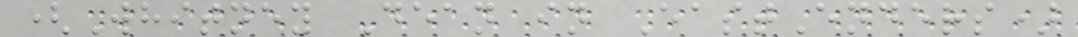(Whitney Dean in EastEnders)
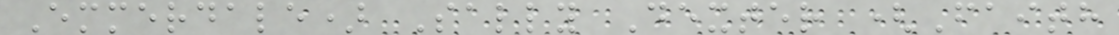Emmerdale) Sally Dexter (Faith
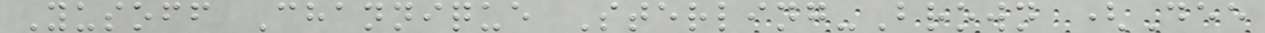Yusoff Channique Sterling-Brown (Dee
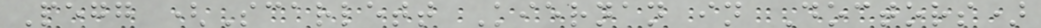Pegg (Scarlett Kiernan in Doctors)
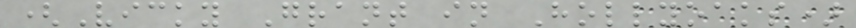(Vicky Grant in Hollyoaks)
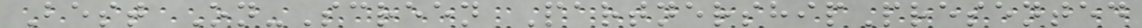Best On-Screen PartnershipPresented
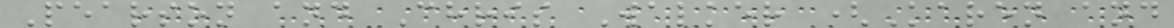Pearson and Chris Walker (Karen and
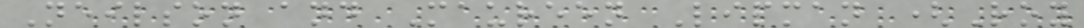Neilson and Maureen Lipman (Roy
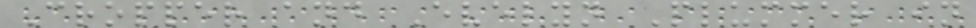Cropper and Evelyn Plummer in
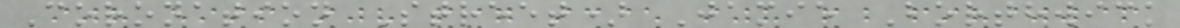Coronation Street) Jamie Borthwick
